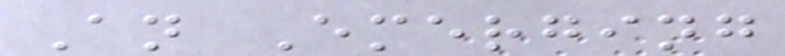An Emerging
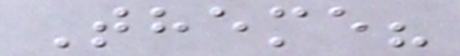Theme?
